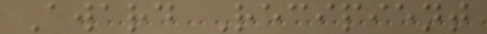Award Recipient
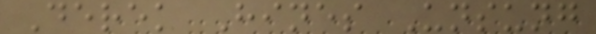Derek Hines Unsung
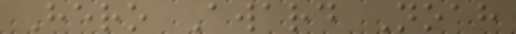Hero Award Noah
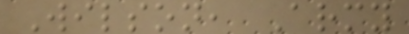Wilson, Army
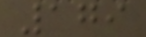179
